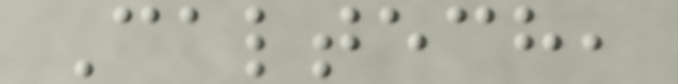Caltech,
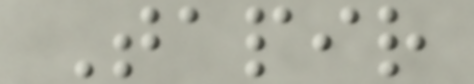Tapir
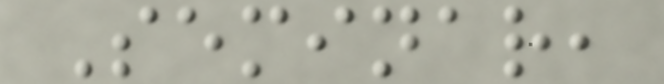Seminar,
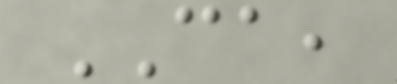CA,
